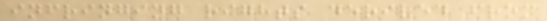infringing rights derived from
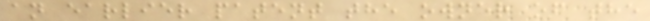an earlier patent the owner of the
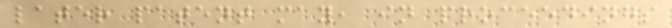later patent may, in proceedings
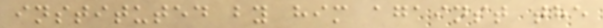instituted by him against the
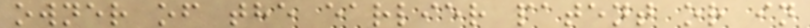owner of the earlier patent or in
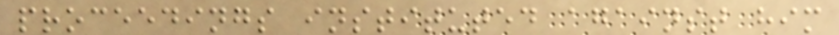proceedings instituted against him
